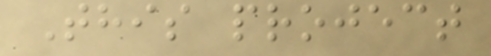This project
